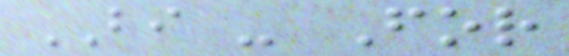BI - For
